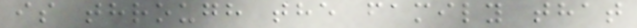is through the family that
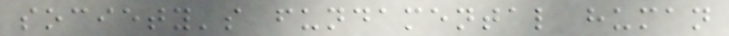society's fundamental human
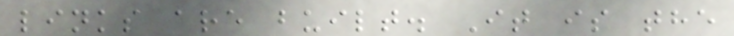links are built. It is the
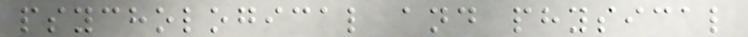psychological and physical
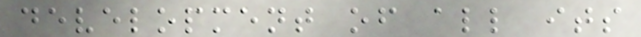development of all its
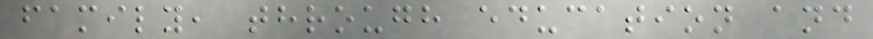family, through education and
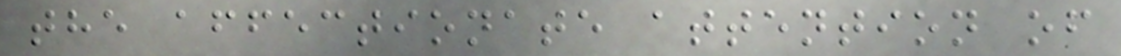the affectionate attention of
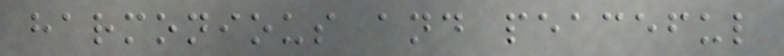harmonious and peaceful
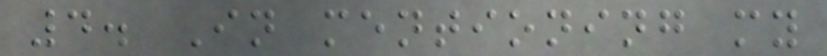4. In mentioning my
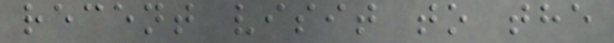recent visit to the
